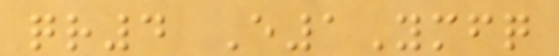qr4 E1Ymfq
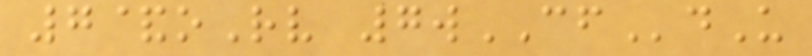7&oRv 7wCFdU
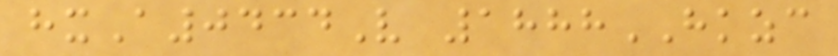hxA0434V 1888HKZC
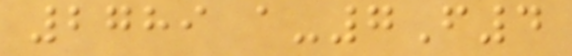2789 a-7F4
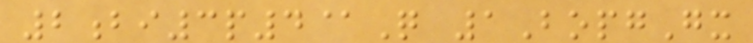2bi3p4@Q 1BopgGx
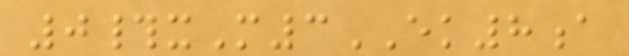0#xM3EK8a
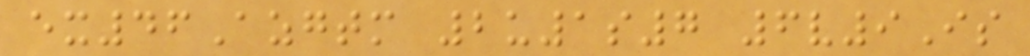ex46Azgtm 2u1s7 6v9Is
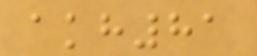akh81
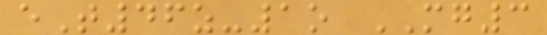eT46z-1o MG3
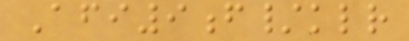Afi9f/klr
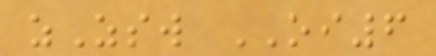zZsw OI6
